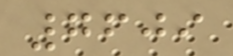7609
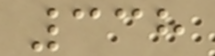338
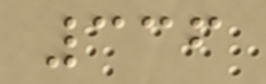336
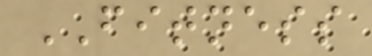FITNESS
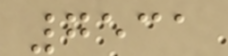7531
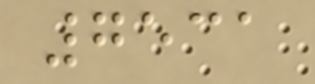7531
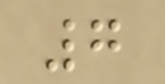7
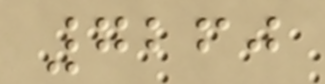7260
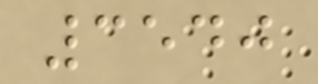3540
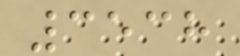3538
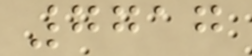7717
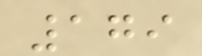179
